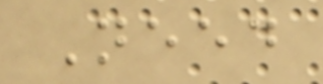Need
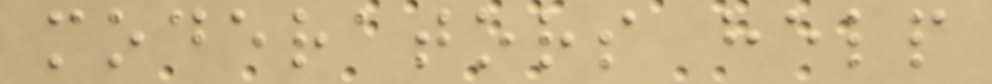moderators help
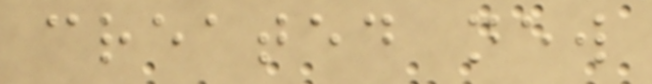created new
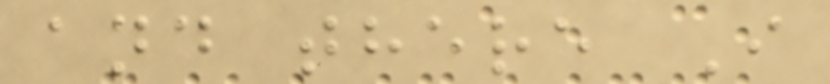and there I
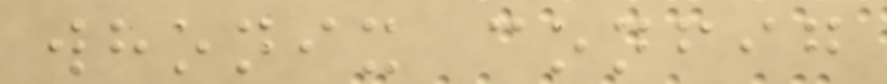whonix config
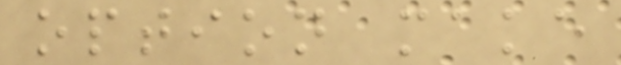option make
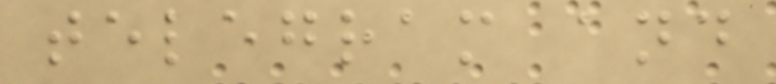telegram and
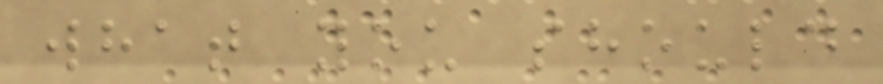what you should
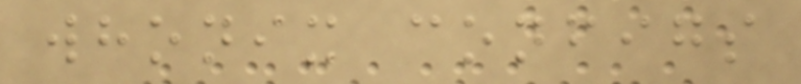whonix configs
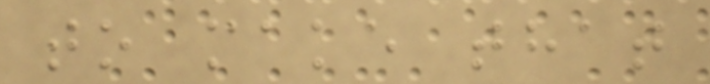to make that
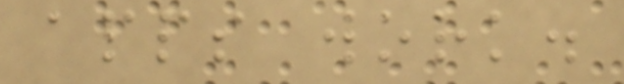apps work.
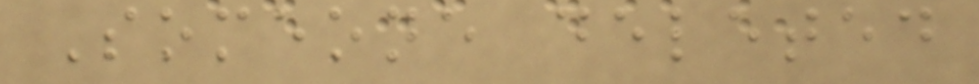Someone deleted
